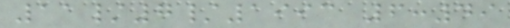11/7/1993 6:49
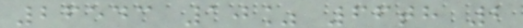26543 10% 66th 2
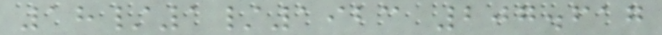18/1/1923 207.617
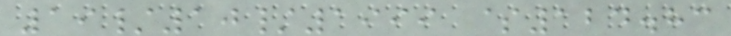19/10/1999 $124.83
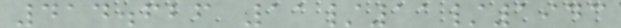414.626 11/11/1943
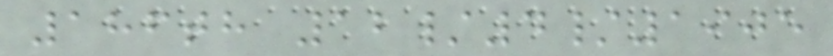186th 12/4/1905
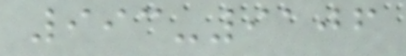993-9106
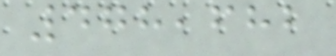478,682
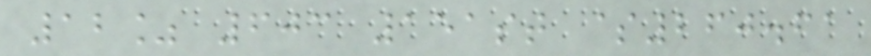12% 603 151st $260.61
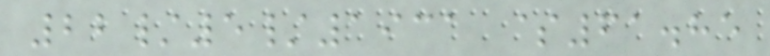22/5/1931 $61.85
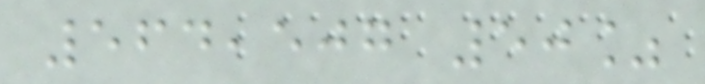564,507 50%
